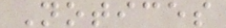Notices
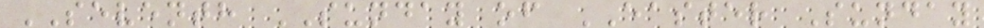SEVENTH SUNDAY of EASTER Sunday
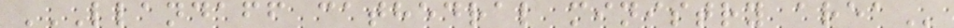LLANDAFF CATHEDRAL MINISTRY AREA
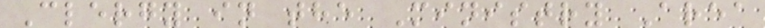Clergy in the Ministry Area
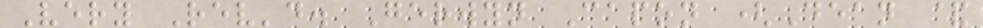Very Rev'd. Gerwyn Capon (Dean &
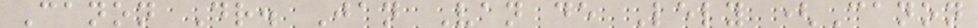Canon Dr. Jan Van de Lely (Canon
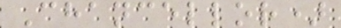Chancellor)
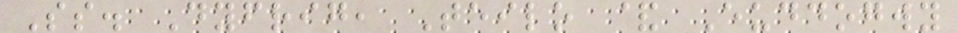Ss. Dyfrig, Teilo & Euddogwy
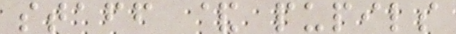staff & pupils
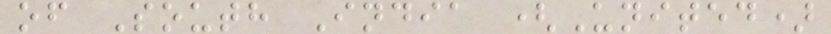of South India (United)
